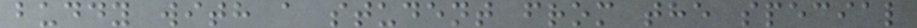buddy with a student from the special
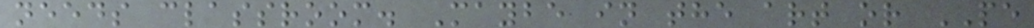needs classroom. Maybe in the art or PE
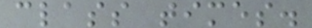class times.
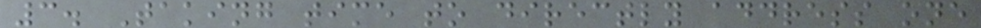3. Taking time to directly address one
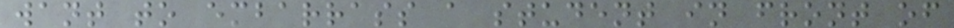want to embarrass a student in front of
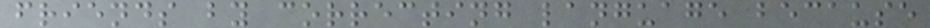friends by correcting language because
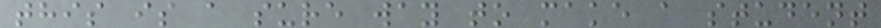this is a sure way to make a student
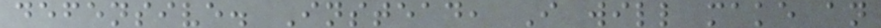defensive. Instead, I will make an
